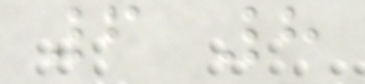6 8
